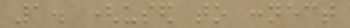1. (used to connect
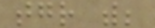together with;
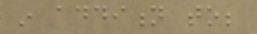in addition to;
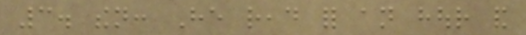3. then: He read for an hour and
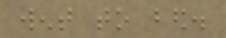went to bed.
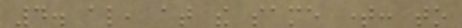4. also, at the same time: to
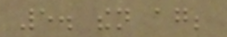5. then again;
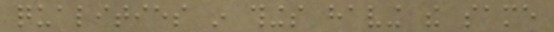qualities in things having the same
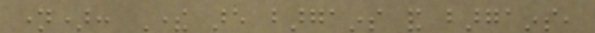name): There are bargains and bargains,
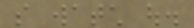so watch out.
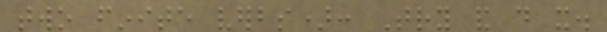two finite verbs): Try and do it.
